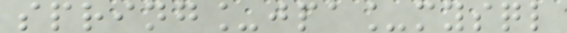spring_jpa_mysql
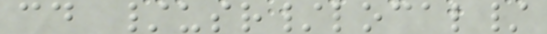cd /usr/local/
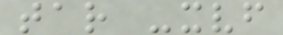tar -xvf
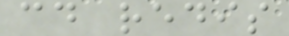cd redis
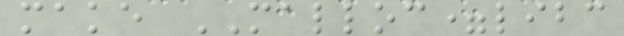make MALLOC=libc
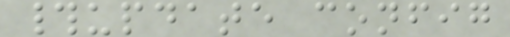#update config
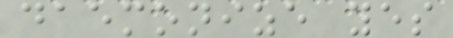daemonize yes
